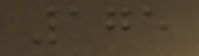175
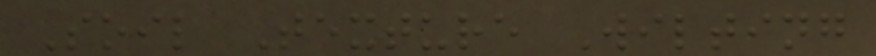Soil Texture Wilting
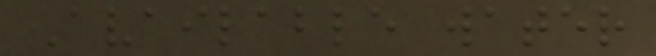Available water
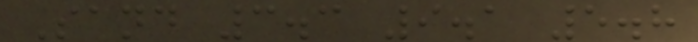Sand 3.3 9.1 5.8
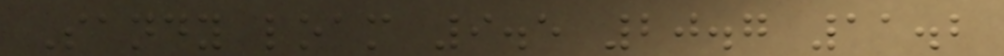Sandy loam 9.5 20.7 11.2
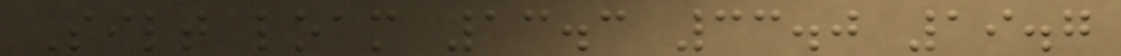Silt loam 13.3 33.0 19.7
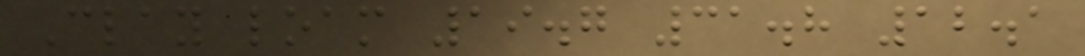Clay loam 19.7 31.8 12.1
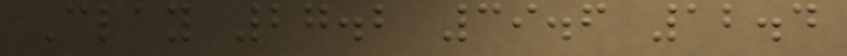Clay 27.2 39.6 12.4
